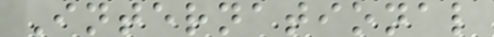International
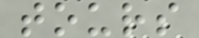tours
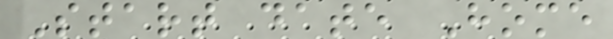Start date Home
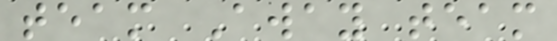team Away team
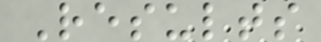Results
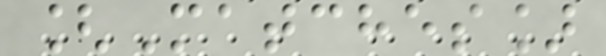[Matches]
